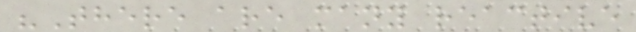"There are many reactive
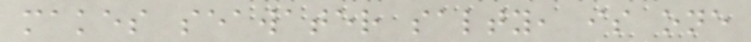makes seawater salty, is one
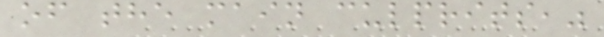of the main culprits,"
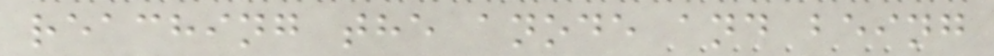reaching the anode and being
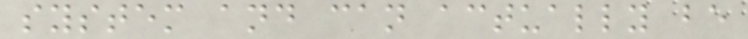system and can actually be
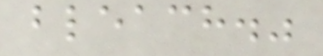bleach."
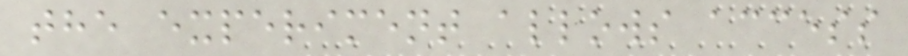the experiment allows access
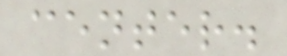center.
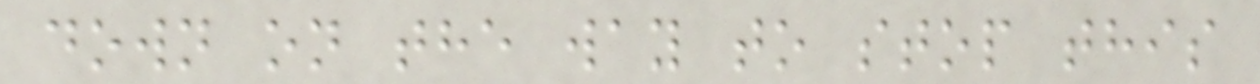down on the way to stop this
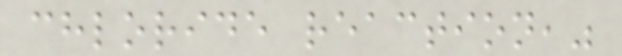chloride reaction,"
